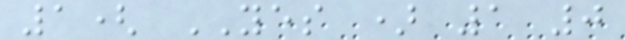1( YES ) 1 0
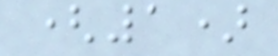(1)
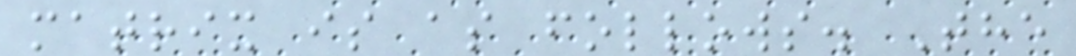matrix is as follows. The
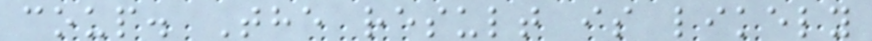coup. The result is likely
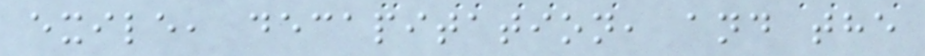exile, decapitation, and the
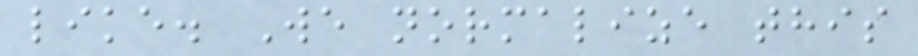like. We normalize this
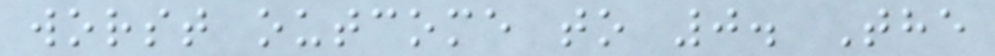worst outcome to 0. The
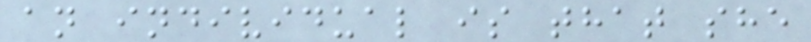an individual is that she
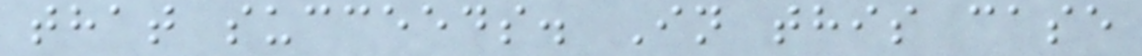that succeeds. In this case
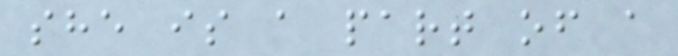she is a part of a
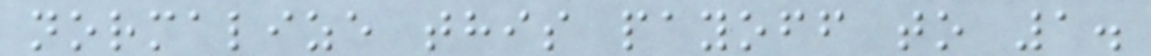normalize this payoff to 1.
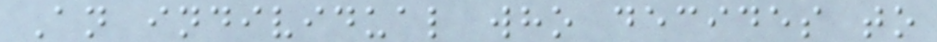An individual who decides to
